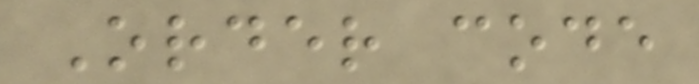Order code
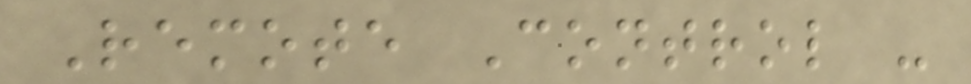Remote Control -
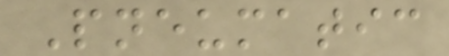Pneumatic
